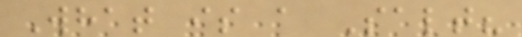What is a Salt?
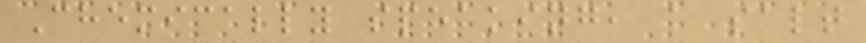Chemically speaking, a salt
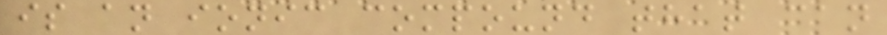is an ionic compound that can
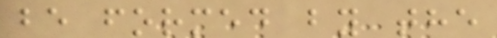be formed by the
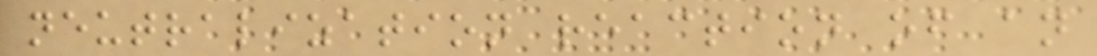neutralization reaction of an
